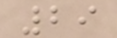29
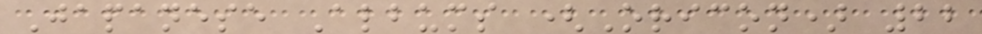Japanese Albums (Oricon) 22
